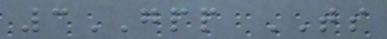3GPP TS
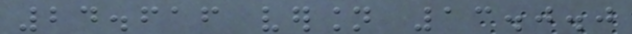24.616 version 13.0.0
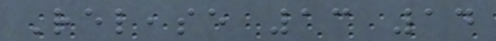Release 13 14
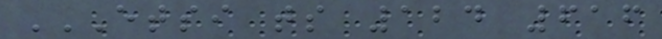ETSI TS 124 616
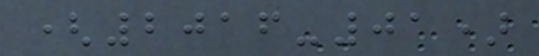(2016-01)
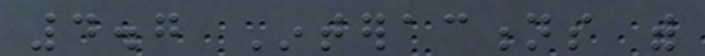4.7 Interactions with
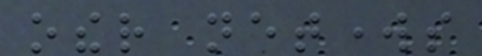other networks
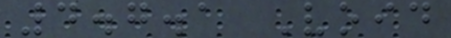4.7.1 Void
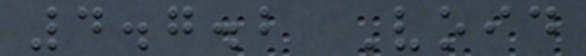4.7.2 Void
